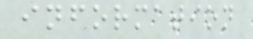information
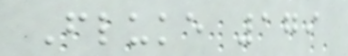Fluke 179
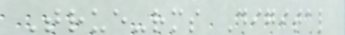True-rms Digital
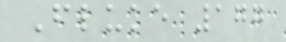Fluke 177
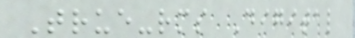True-rms Digital
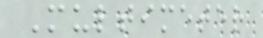Multimeter
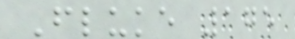Fluke 175
